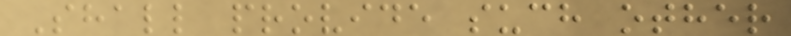Shall provide such other
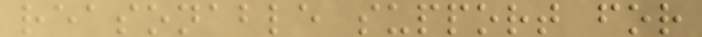reasonable support for
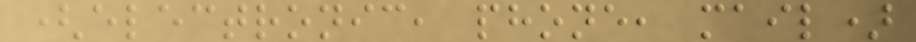(electronic, phone, mail)
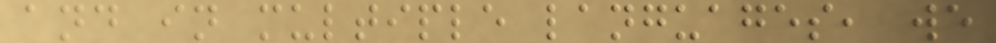and in multiple languages, we
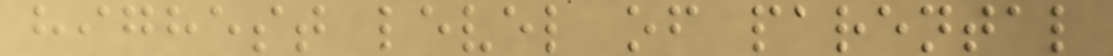highest level of parental
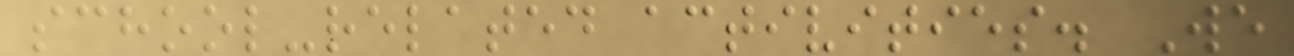school-related activities. We
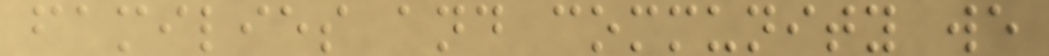families and community we
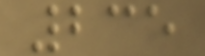235
